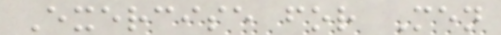Exercise for Men
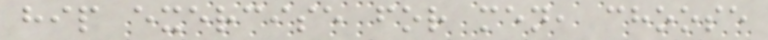hip exercise for men, choose
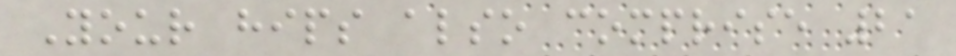Your hips also comprise 21
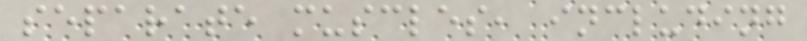separate muscles, including
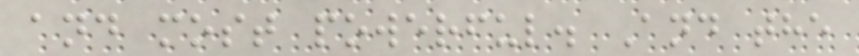and most powerful. And the
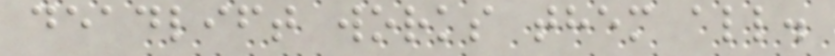deadlift works them all.
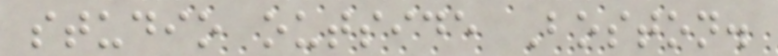studio outside Boston.
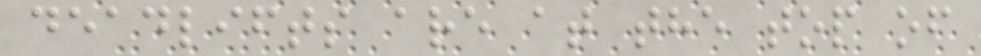deadlifts are at the top of
